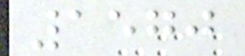1570
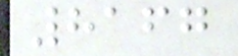8167
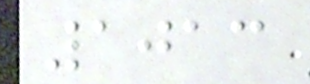1013
